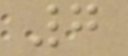7
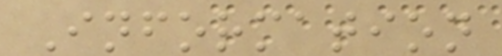Information
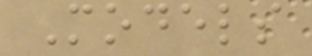Models
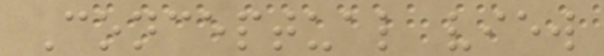Conceptual view
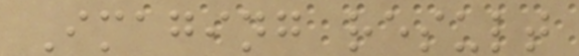Imaging result
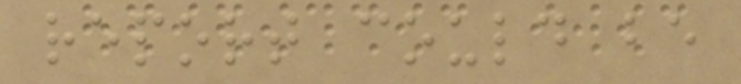report could be
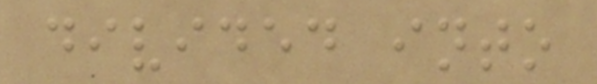divided into
